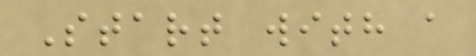Start with a
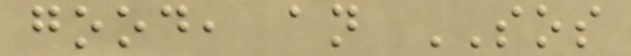good, an SOS
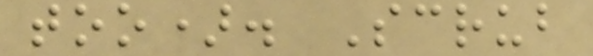too). Scrub
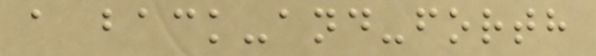a back-and-forth
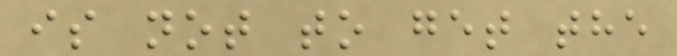is not to get the
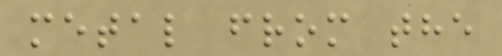metal from the
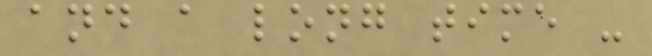and a long time -
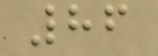86
